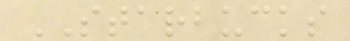STARBUCKS
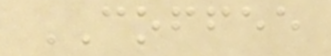COFFEE
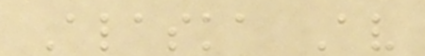Alaska Av
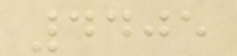4405
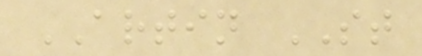ARTIN ST
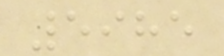5985
